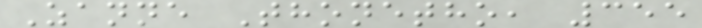Zanne Thonetho, 355
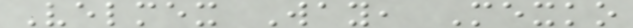Velmex Way, Mexko
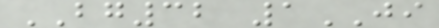BG32 1JI
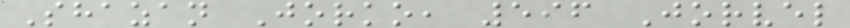Shazan Jorko, 596 Jorvel
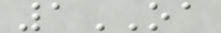1OA
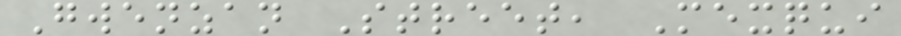Gwenzan Street, Mexqui
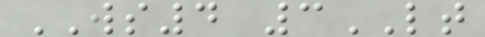WS4 3LT
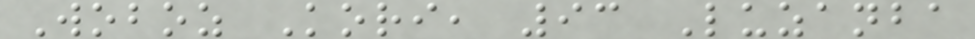Woboz Kori, 93 Luzanba
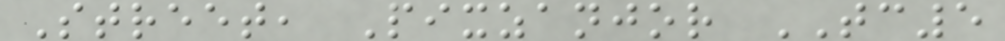Street, Pixzanjor TC5
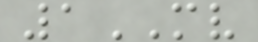1MV
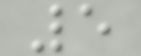5
